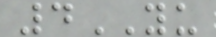4YU
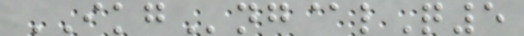IKGng@lQ5
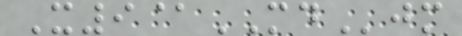X9@MDjm
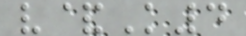v&K4
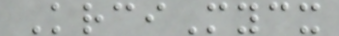KrciMycx
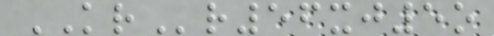KRr56xj5o
